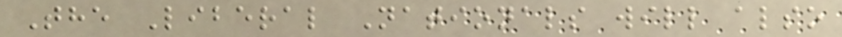The Liberal Nationals will also
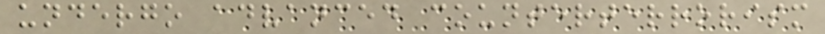undergo advanced counterterrorism
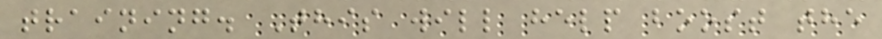training. This will help boost the
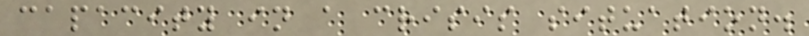capacity in a crisis situation.
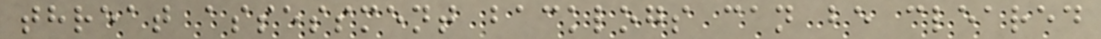threat assessment backlogs can be cleared
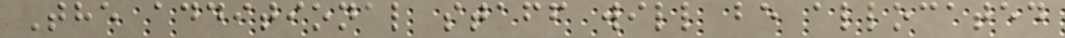The additional staff will be allocated
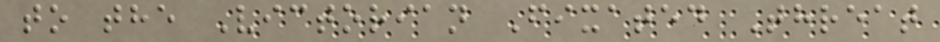to the Victorian Fixated Threat
